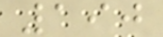190
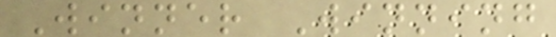Winner Winning
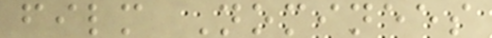film Nominees
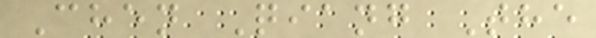Chen Qiang The
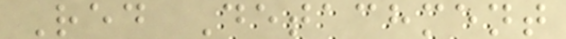Red Detachment
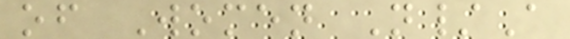of Women N/A
